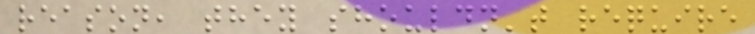reason, they shouldn't require
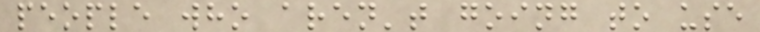people who aren't going to use
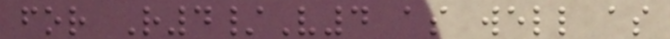for R4/V4 as well as
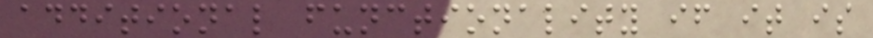additional functionality if it is
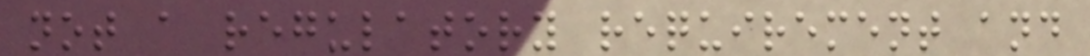not a regulatory requirement and
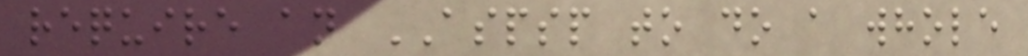require an ASPSP to do a whole
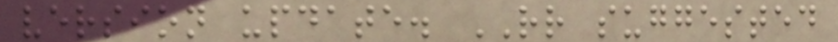version update. RR suggested
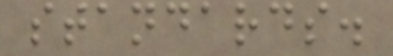standards.
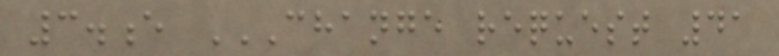3.e CHANGE REQUEST 41
